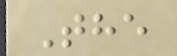The
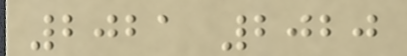2021 2020
